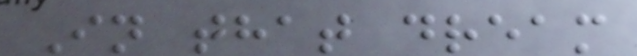In that dream
